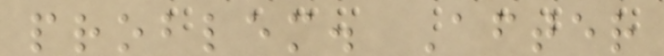problem. After
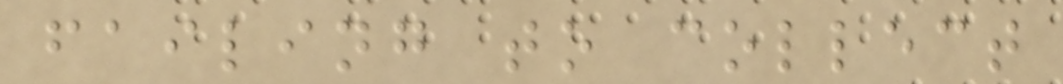failing to collect
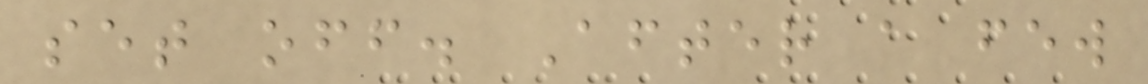set off. After a few
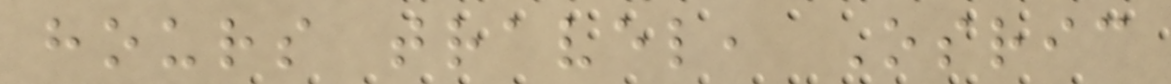hours travel, Osric
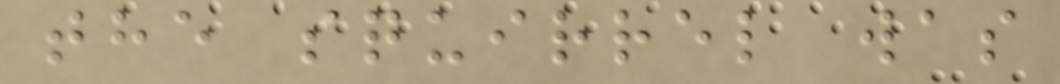the squirrel was
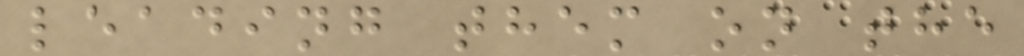leading them on the
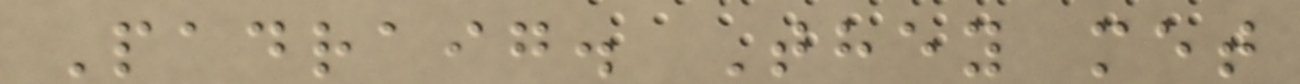Padraig. They met
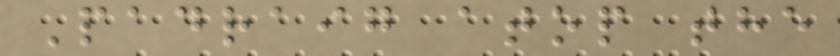Padraig atop the
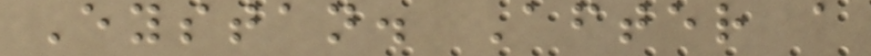Eystan. After a
